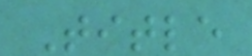Title
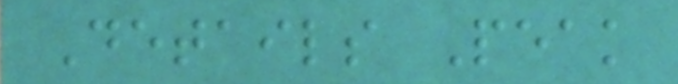Details Peak
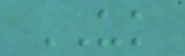UK
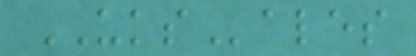UKSales
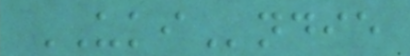UKIndie
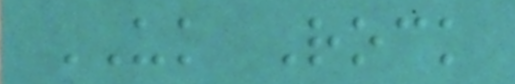UK Rock
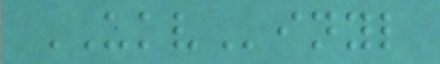UKVinyl
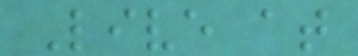Live at
